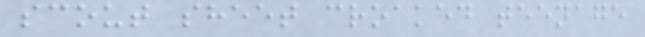scout sheet croaked teenage
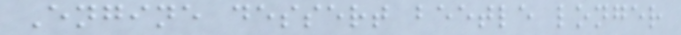Engine dessert beetle longer
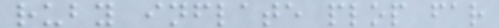ruby inflate plop far
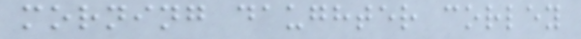morning daughter corley
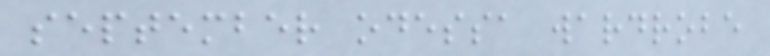september odessa wardrobe
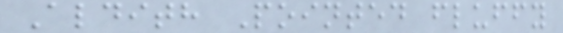Aldith Pointed fluffy
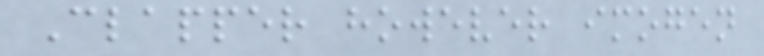Clapper however imogen
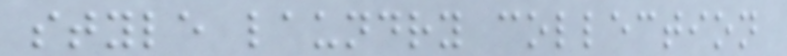style laundry collection
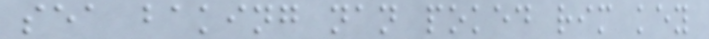sea baking nan poked rim key
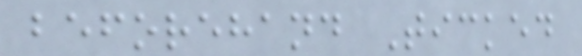beforehand Ticked
